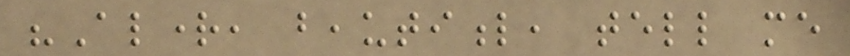"Alright, beautiful, tell me
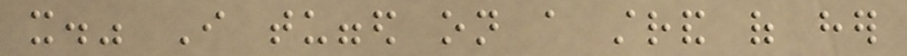it." I tugged on a strand of her
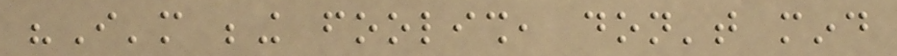"I'm being foolish, don't mind
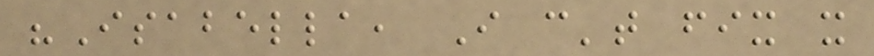"Isabella, I can't fix it
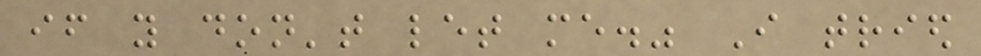if you don't let me." I tried
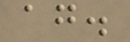again.
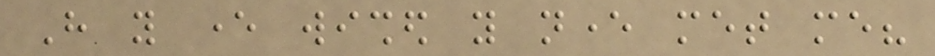Have you ever wished you never met me?
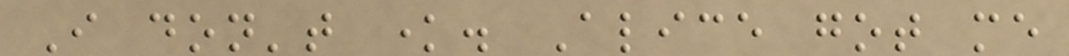I don't know. Alice got me
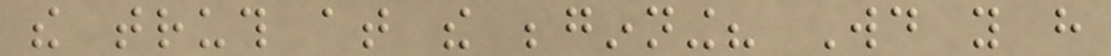the truth at the beginning? Would you have
